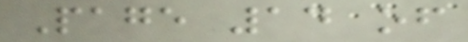Page 14 of
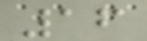16
